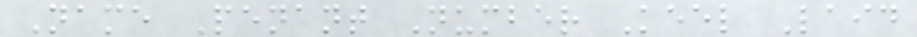Name Penant Number Keel Laid
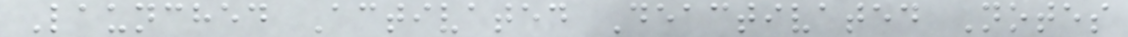Launched Activated Deactivated Notes
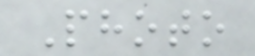Photo
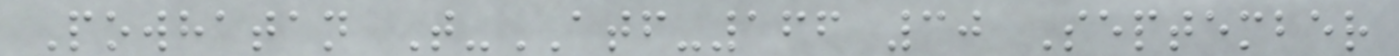Powhatan T-ATF-166 30 September
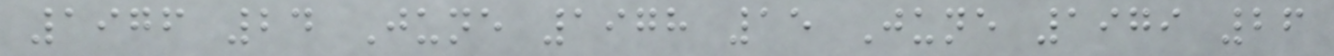1976 24 June 1978 15 June 1979 26
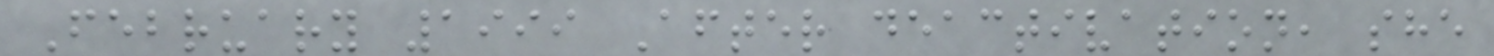February 1999 After deactivation, she
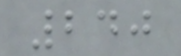240
